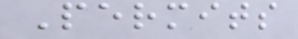Permits
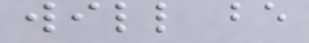will be
